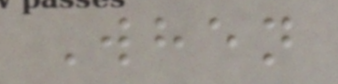When
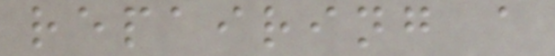repairing a
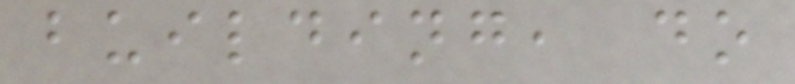building, do
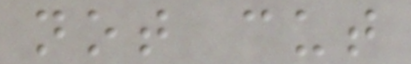not cut
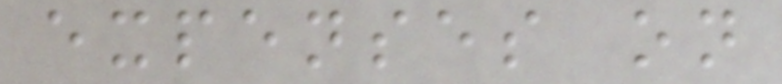expenses on
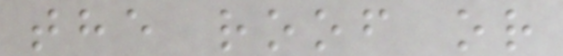the roof or
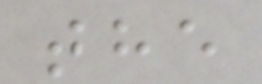the
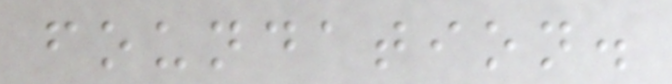foundation.
